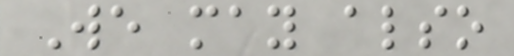We may also
